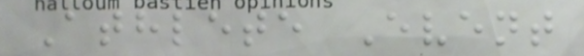Athlete Event
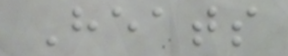Heats
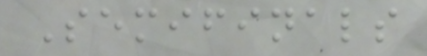Semifinals
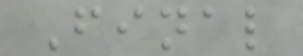Final
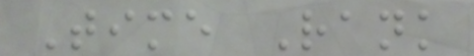Time Rank
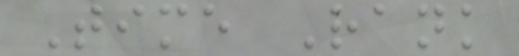Time Rank
